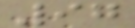97
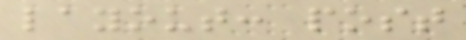layout: post
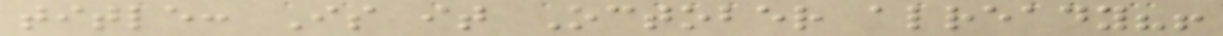title: Is it October already?!
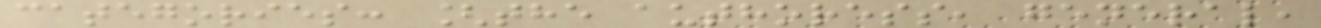categories: [the authoress, general,
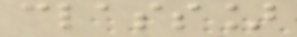class]
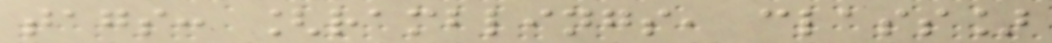tags: [ramblings, class]
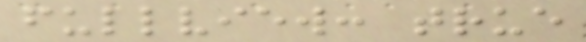fullview: true
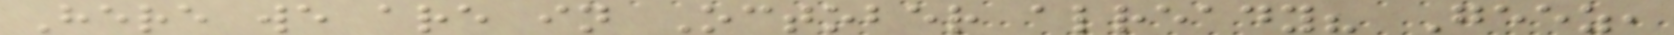Here we are in October already? Geez,
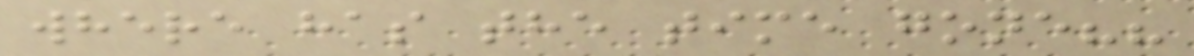where has the time gone??
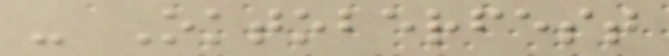- Oktoberfest
